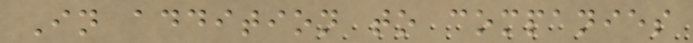In addition to companies
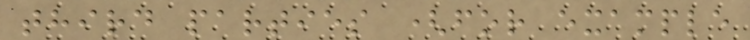third parties (for example
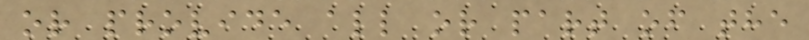or provide all or part of the
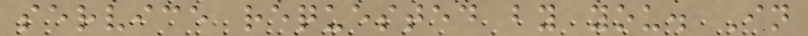service requested by you. In
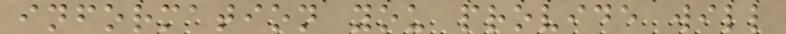information you provide will
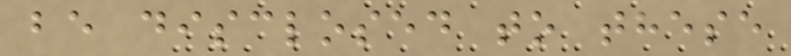be disclosed to these
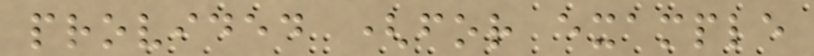provided (for example
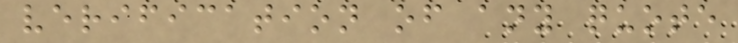verification of any quote
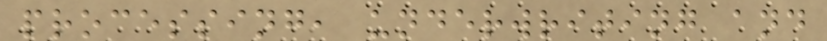processing, underwriting and
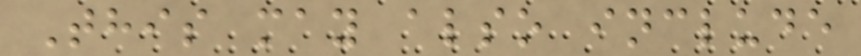This may also include
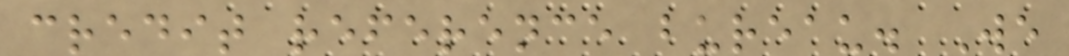credit reference bureau. We
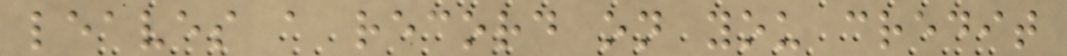leaves a record on you credit
